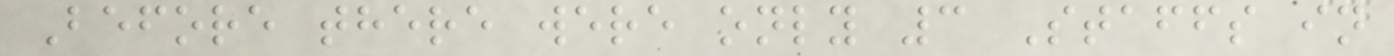Before there were only 3 Staffs in
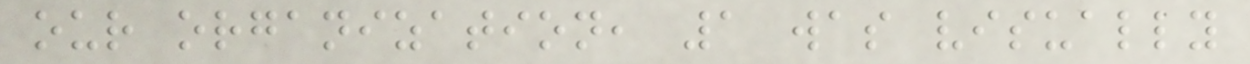our organization, 1 was visually
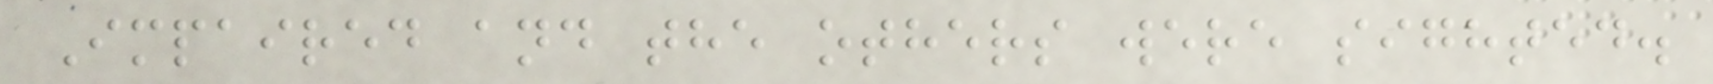Impaired and the others were sighted.
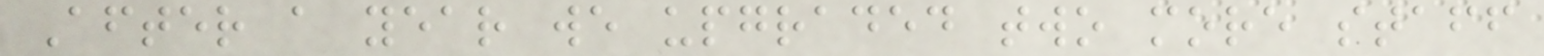After a year we upgraded two more staff
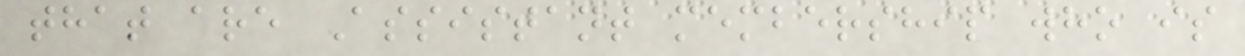that are Assistant membership who is
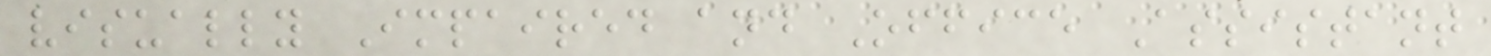visually Impaired and Office Assistant
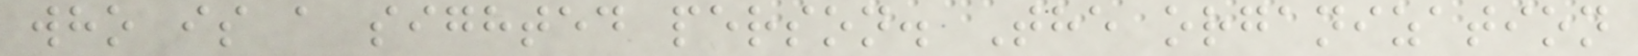who is a sighted person. The organization
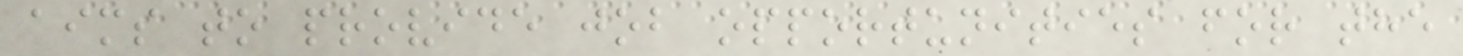aims to provide job opportunities for the
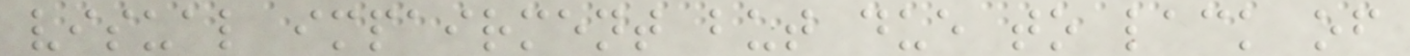visual impairment but due to lack of
